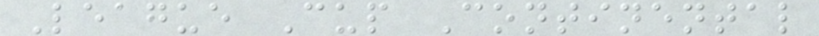League Cup Continental
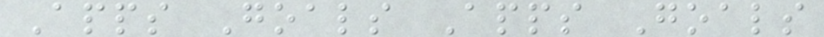Apps Goals Apps Goals
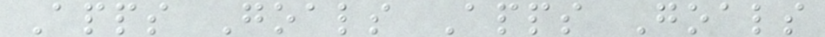Apps Goals Apps Goals
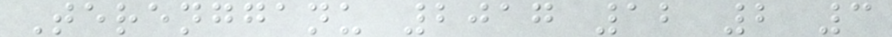Terengganu 2017 12 2 3
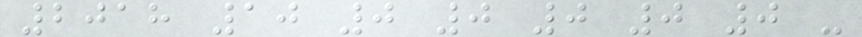2018 10 0 0 0 0 0 -
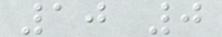10 0
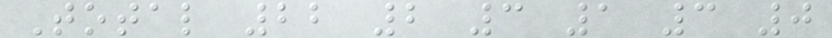Total 22 2 3 1 3 0
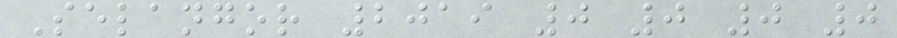Selangor 2019 0 0 0 0
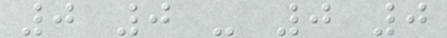0 0 - 0 0
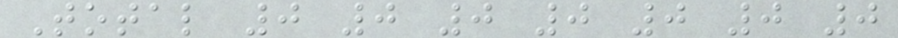Total 0 0 0 0 0 0 0
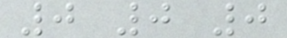0 0 0
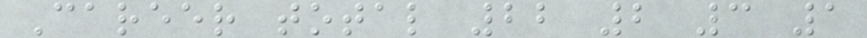Career total 22 2 3 1
